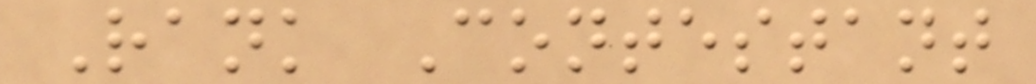Rank Contestant
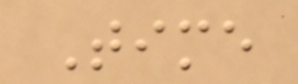Time
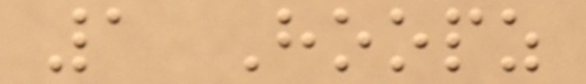1 Hoopz
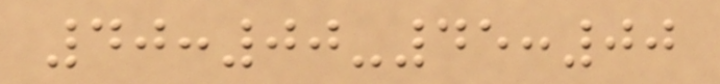40:00-45:00
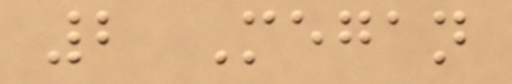2 Megan
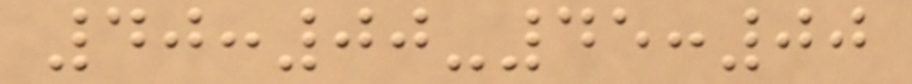40:00-45:00
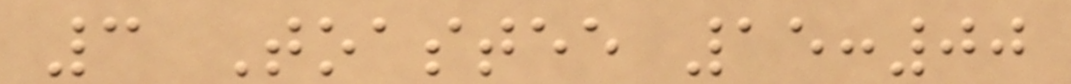3 Toastee 15:00
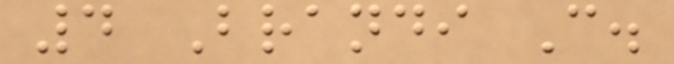4 Brandi C.
